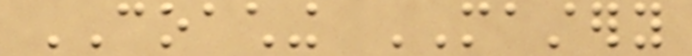COACHING MASTERY
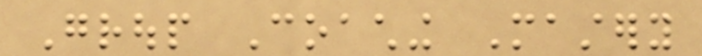Group Coaching Mastery
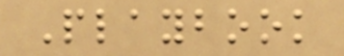Playbook
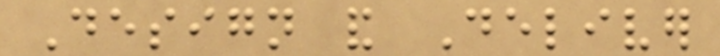Design and Deliver
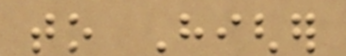to Higher
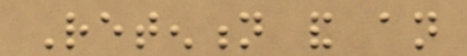Retention and an
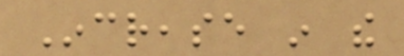Increase in the
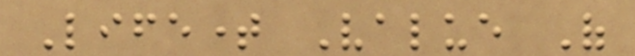Lifetime Value Of
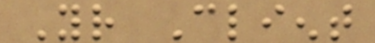Your Client
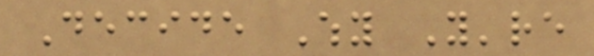Decide Why You're
